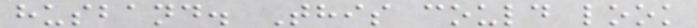husband. This could look
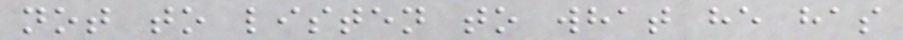not to listen to what he has
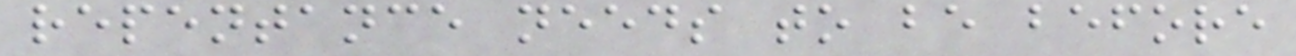repentance needs to be before
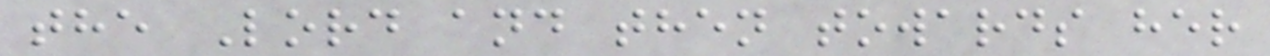the Lord and then towards her
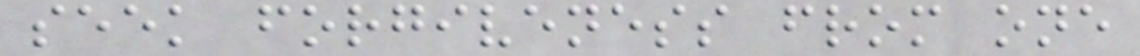seek forgiveness from one
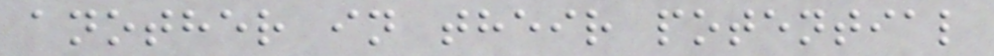another in their potential
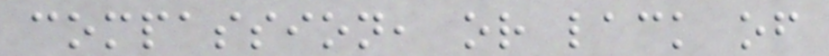compassion, or lack of
